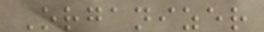Organizer
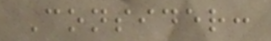Consider:
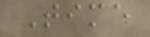Time
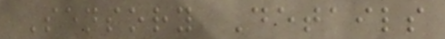Sensory Details
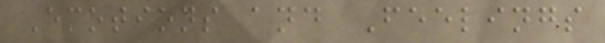Emotions and Feelings
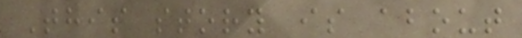This story is about
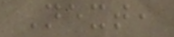Next,
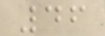46
